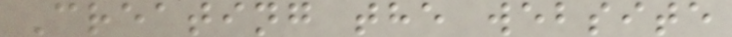Creating the website
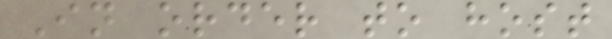In order to host
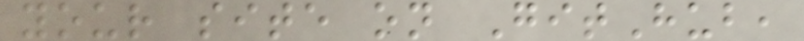your site on GitHub,
